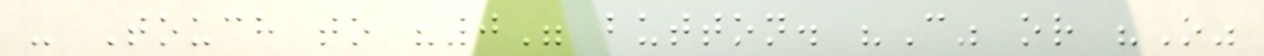- Touch to "0" button. "C" or "O"
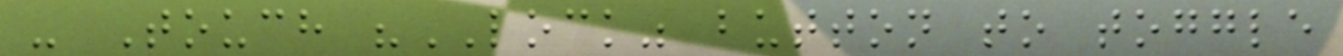- Touch "LOCK" button to toggle
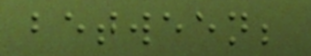between;
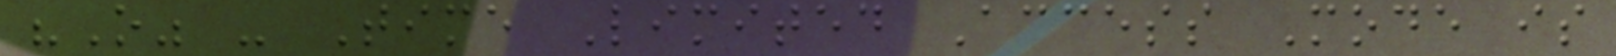"O" - Time Limited Access Mode is
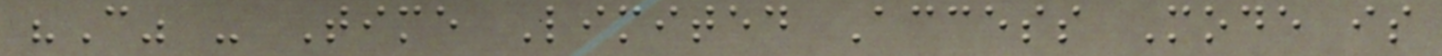"C" - Time Limited Access Mode is
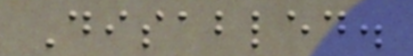Disabled.
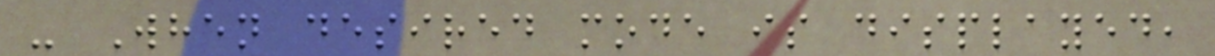- When desired mode is displayed,
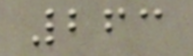263
